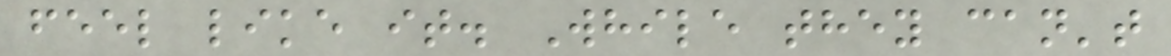feel like it. While they can't
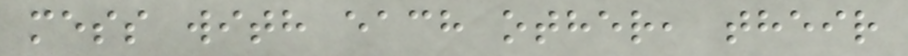mess with each other, their
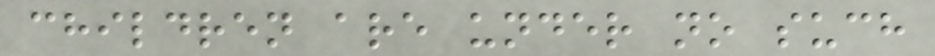children are under no such
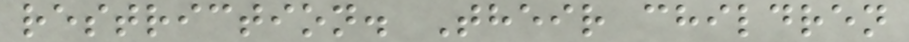restriction. Their children
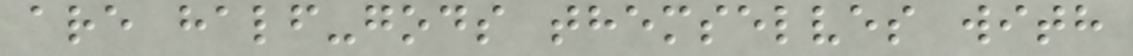are half-gods themselves with
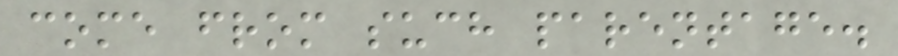come from such parentage.
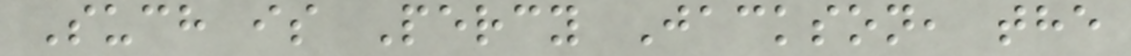Such is Percy Jackson, the
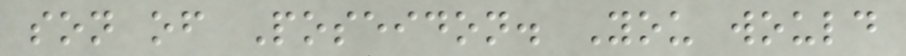son of Poseidon. You would
